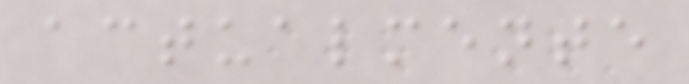actualmente
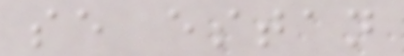se estan
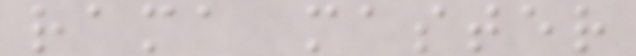rama master
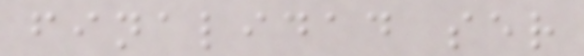finalidad ser
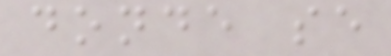donde se
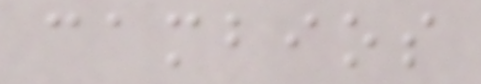cambios
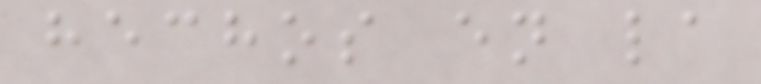hechos en la
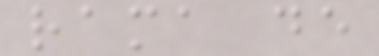rama de
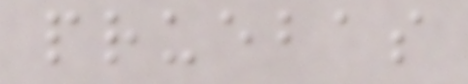pruebas
